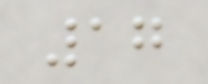17
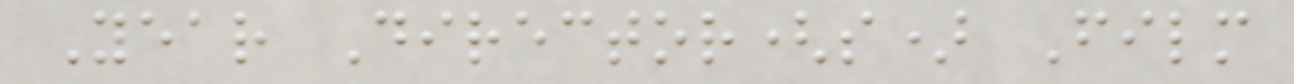Year Director(s) Film
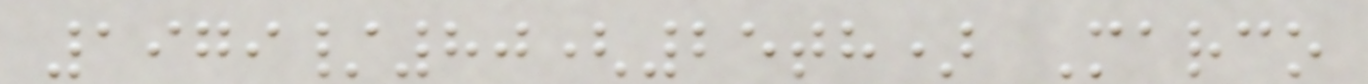1979/80(25th) Marco
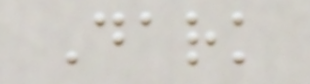Dark
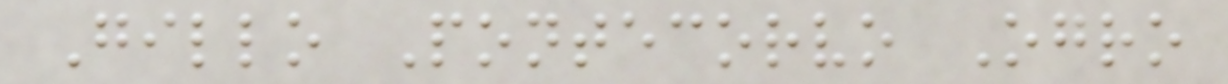Gillo Pontecorvo Ogro
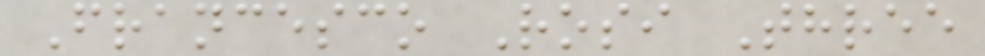Francesco Rosi Three
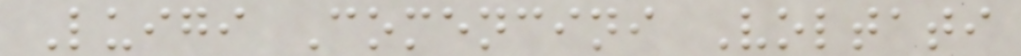Luigi Comencini Voltati
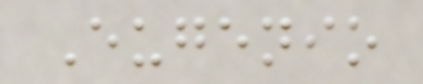Eugenio
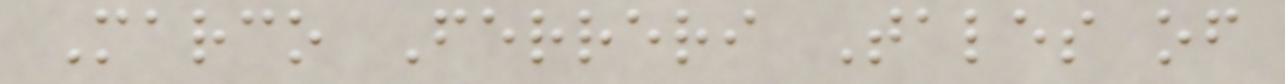Marco Ferreri Tales of
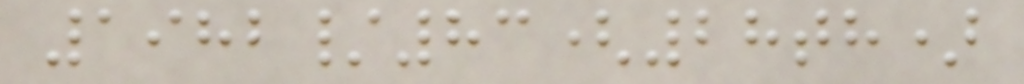1982/83(28th)
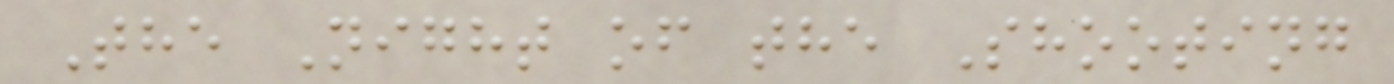The Night of the Shooting
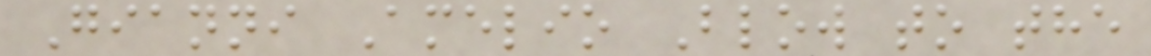Gianni Amelio Blow to the
